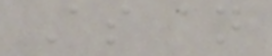As an
